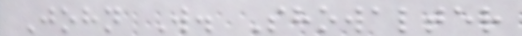John W. Showalter
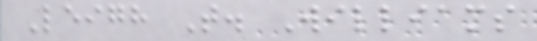Leigh T. Williams
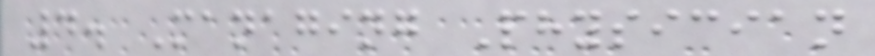4. Managing Physician
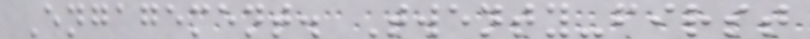Engagement. Twenty-first
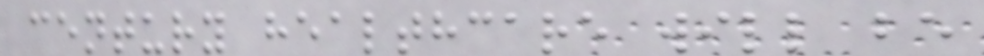century healthcare will be
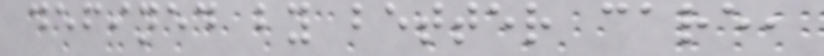defined by better care,
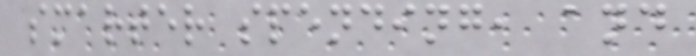smarter spending, and
